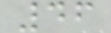46
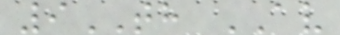9TH AV
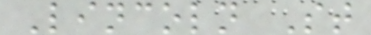Lincoln St
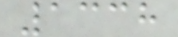1338
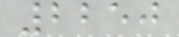2250
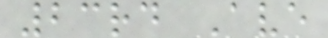23rd Ave
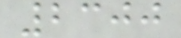2300
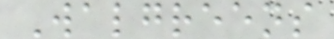Walgreens
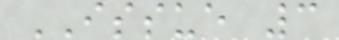ISSUE 3
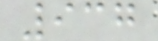937
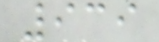939
